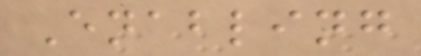Enabling
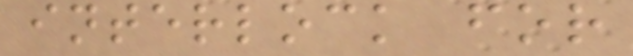interlock for
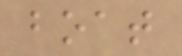boat
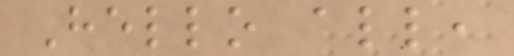Hello all,
